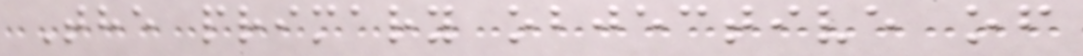The primary objective of
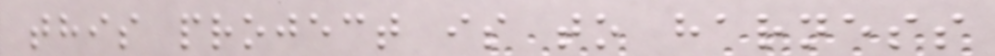this project is to harness
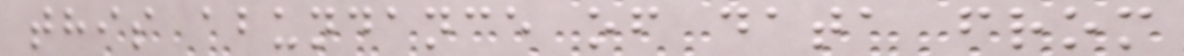this abundance of data from
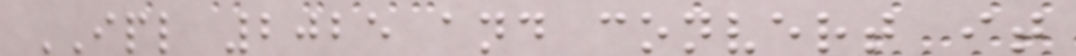IPL 2025 and convert it
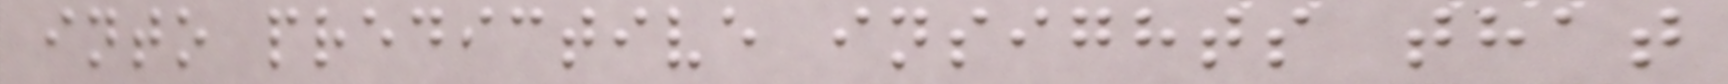into predictive insights that
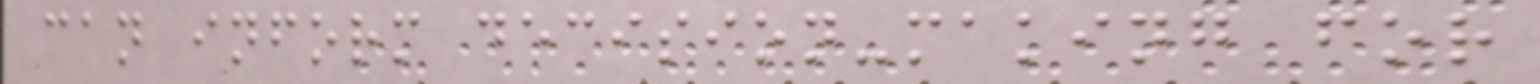can inform decision-making for
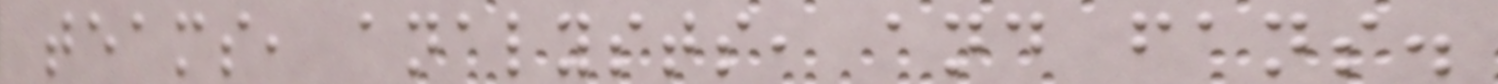teams, analysts, and fans.
